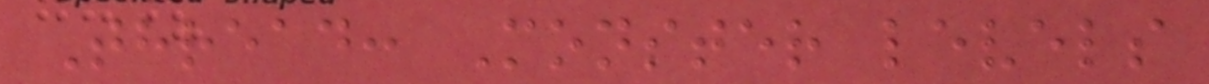Thread: Monster levels
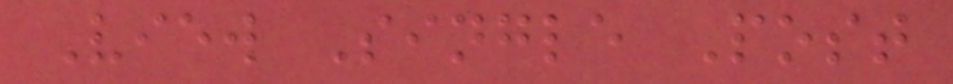View Single Post
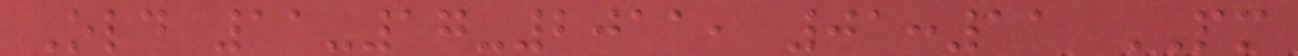Old 11-17-2011, 01:11 PM
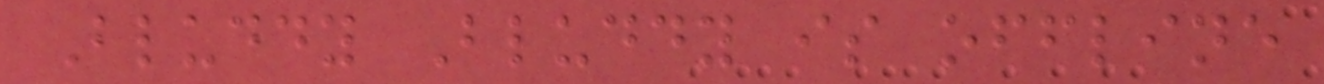Bluddy Bluddy is offline
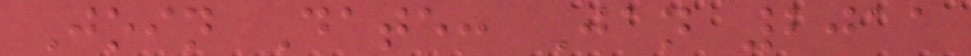Join Date: Jan 2011
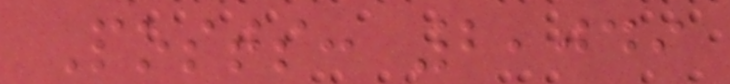Posts: 2,049
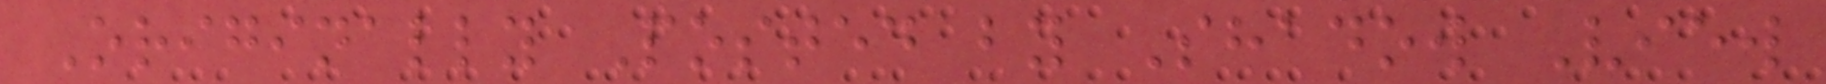Originally Posted by Shadow View
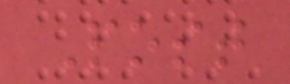Post
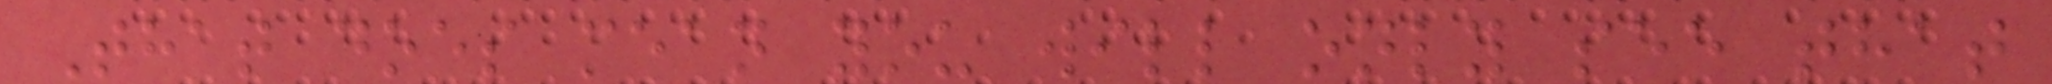That does mean you will only see that
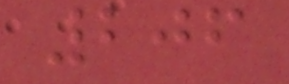206
